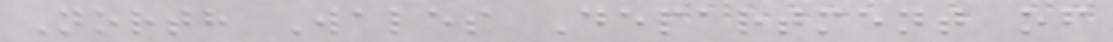North Wales Department of
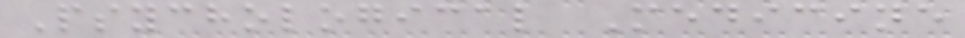Psychological Medicine
